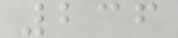236
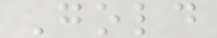Gold
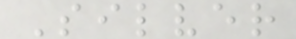Silver
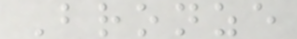Bronze
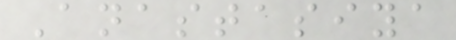Anastasiya
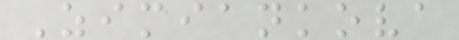Zimiankova
